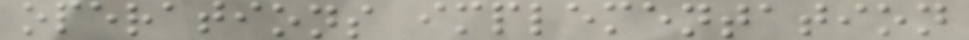operations implementation
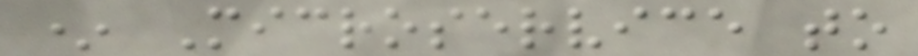* Microservice to
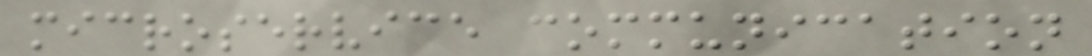microservice communication
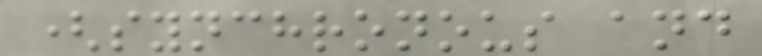(synchronous and
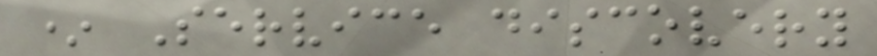* Service discovery
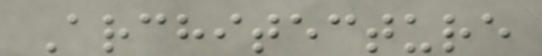Architecture
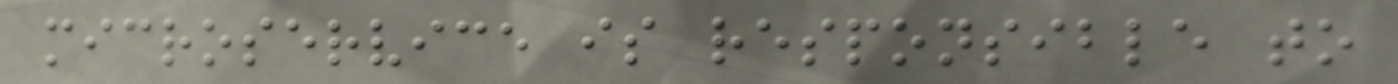microservice is responsible to
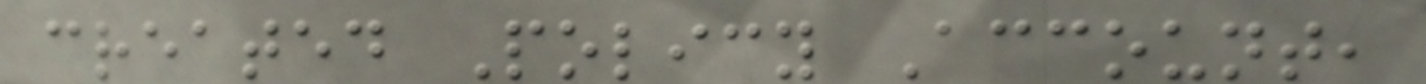created Policy Account,
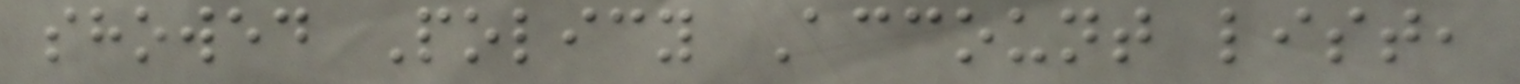showed Policy Account list,
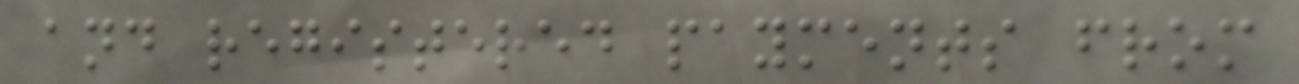and registered payments from
